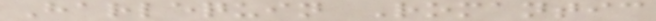Harlequin Romantic
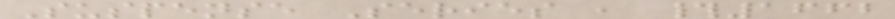Suspense Series , #1662
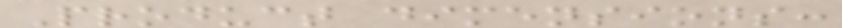Product dimensions:
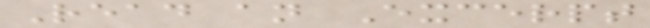Read an Excerpt
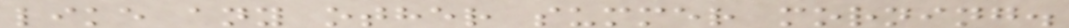like any other summer morning.
